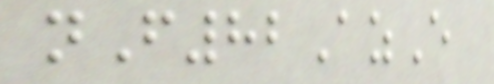nF82AzE
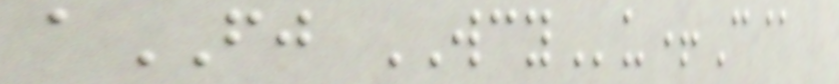aFJ WCYu+C@
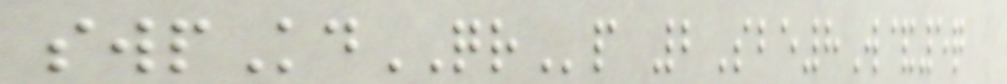swpKdQRp 2Sbe8W&5q
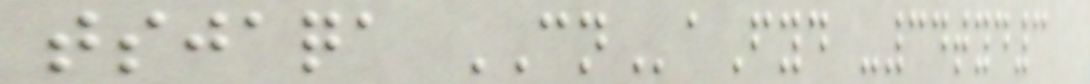tsjaqa CNaFyd -34tyd3
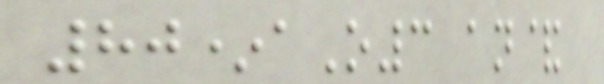80*aO3 an&
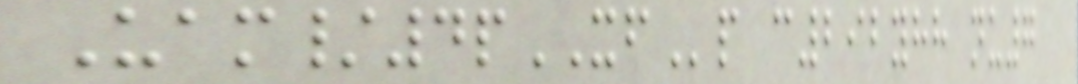Uam/4pXFp c292yhh nu7
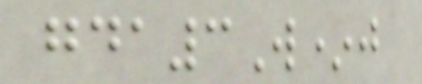gda3W*j
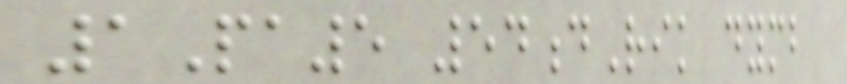1Pa5 54dRik dymb
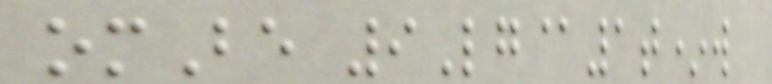omBe 9Lg@1t*w
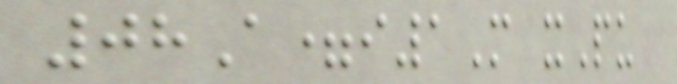08A=i1M xPu
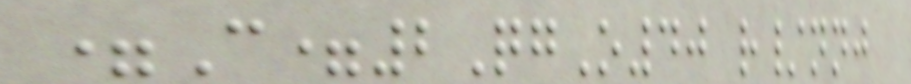=C=2QgO40 r/nnj
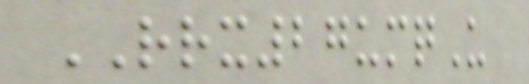RRX27umqU
